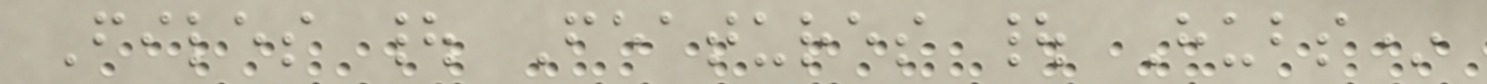Files | Features | Hubs*
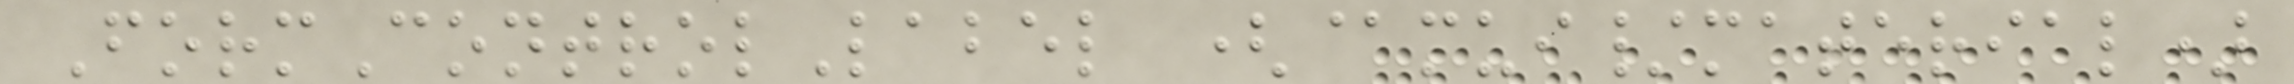FormControlLabel (@mui/material)
